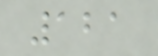121
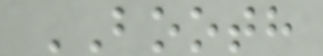BOOTH
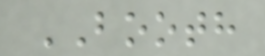BOOTH
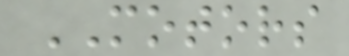MOTORS
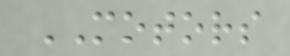MOTORS
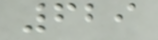629
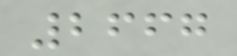2667
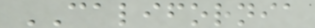CALIFORNIA
